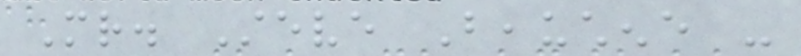Mr. Steve Beauchene -
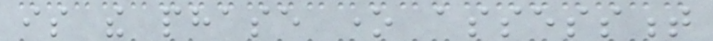is the phase one assessment
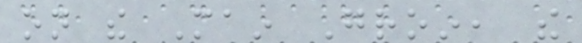on the Main Groin, the
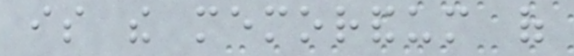is the memorandum of
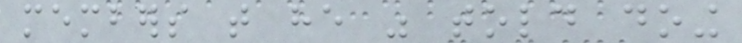members that he was told doing
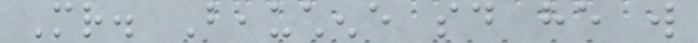Mr. Beauchene said he will
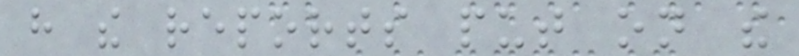have the reports put on the
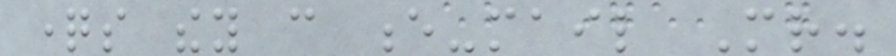questions they can e-mail Mr.
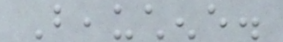Beauchene.
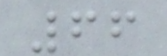66
